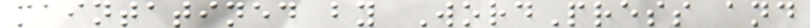maintatined by WordPress and
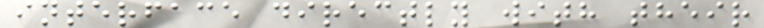interface directly with their
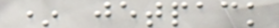* jetpack
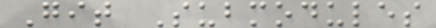Git Submodules
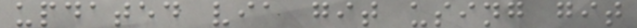updated via git using git
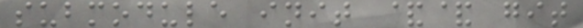submodule init && git
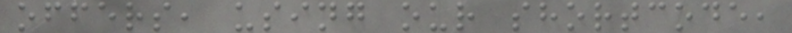offers, using our shortcode,
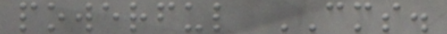powerful CMS.
